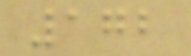172
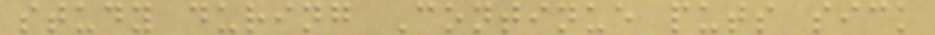study during Continue puts sick
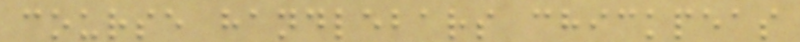course handlebars chickpeas
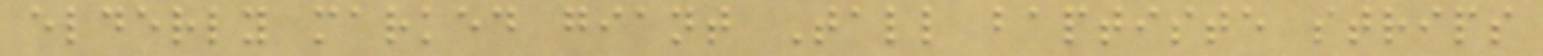elderly marked giant Tall baptiste strips
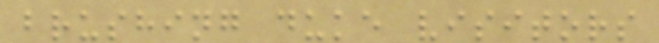brushing duke visitors
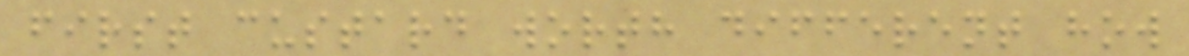first custard worth different how
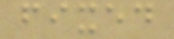fixed
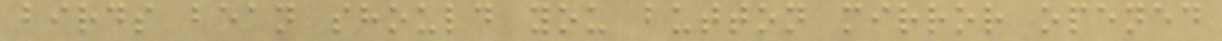birds bean should you button mirror opened
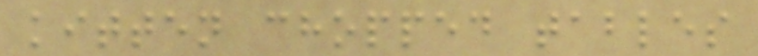kitten chopped tables
